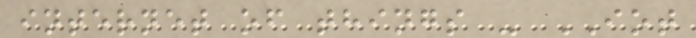internet of things - IOT
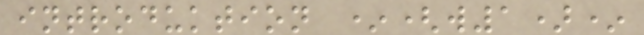introduktion *(w1)*
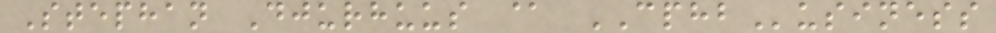Stephan Djurhuus @ CPHBusiness
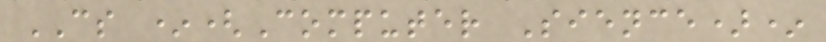CS *(Computer Sience)*
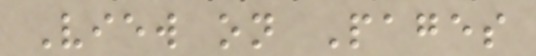View on Pages
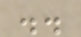..
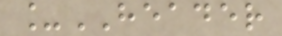_HEADER
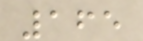165
